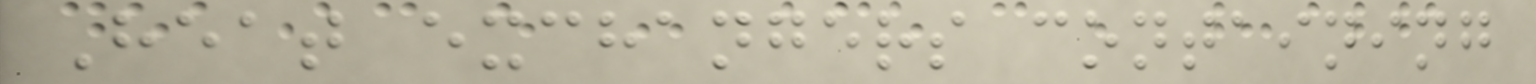Heat exchangers containing
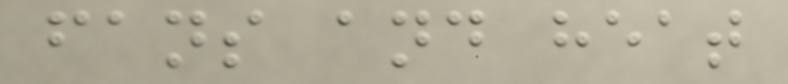fans and heat
